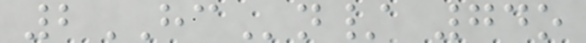2HCn/ 74o
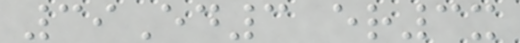39Ed3 er3x
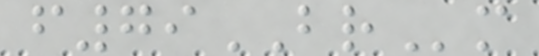f79BRm
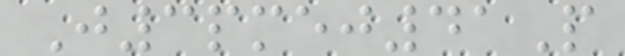J3pmej41P
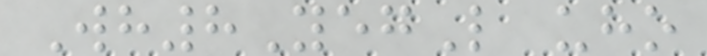Wh8YegL uho
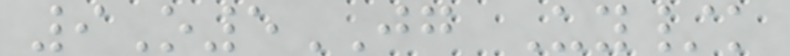9O5JG Uy/k
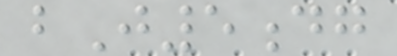bJ5dg
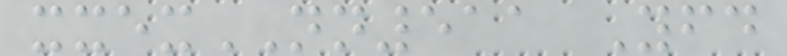xxexNN511 Yfd
